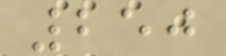250
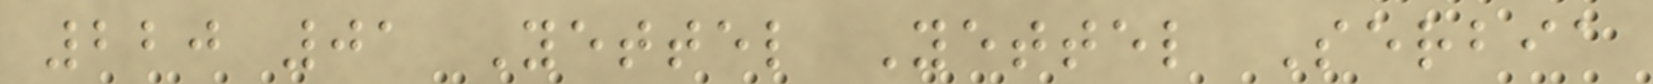220 01 Yettel Yettel Serbia
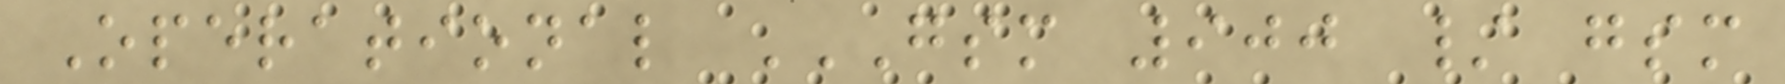Operational GSM 900 / GSM
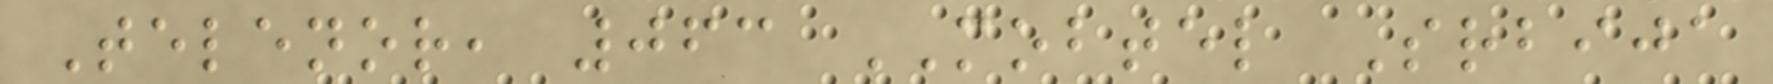Telenor, 063 MOBTEL Srbija
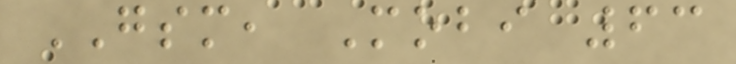GSM, Mobi 63
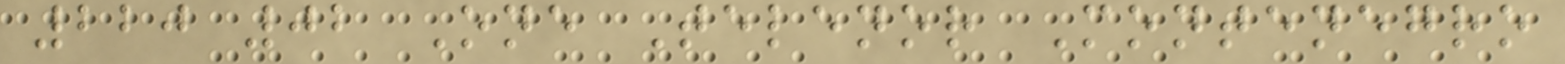220 02 One Telenor Montenegro
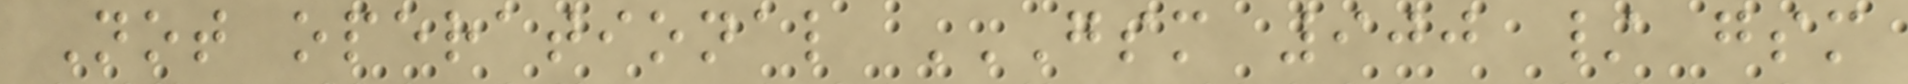Not operational GSM 900 / GSM
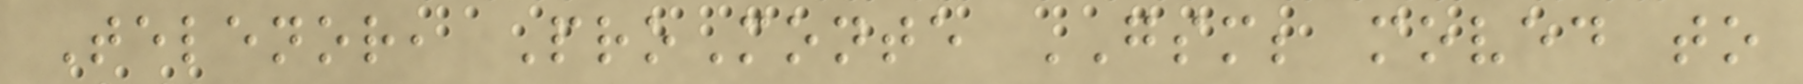Telenor, ProMonte GSM; moved to
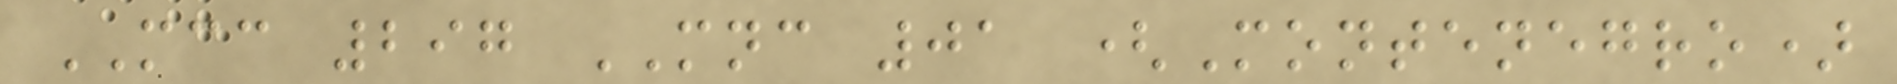MCC 297 MNC 01 (Montenegro)
